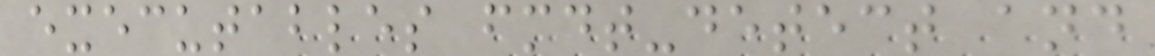executables fmdt-detect and
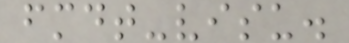fmdt-visu.
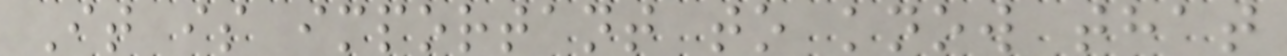It is important to know that
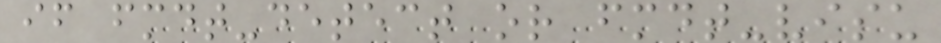if fmdt-detect or fmdt-visu
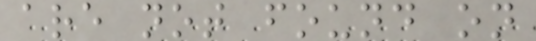are not found on
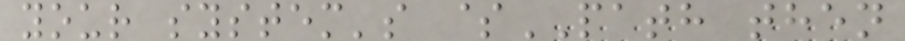your system's $PATH then
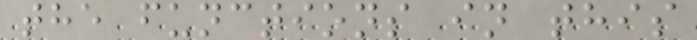the functions in this
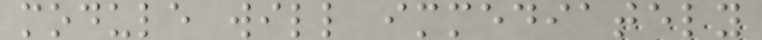module will immediately
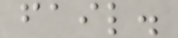fail.
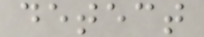detect
